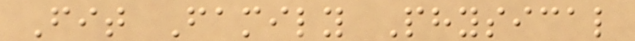Fit Family Physical
